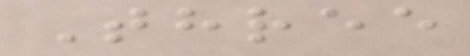Three
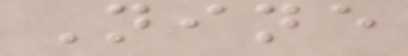Nine
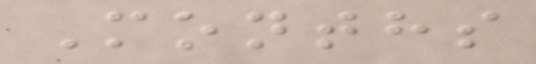Months
